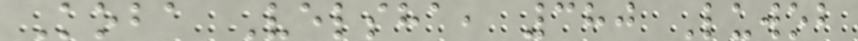Koba Velsha, 380 Luwob
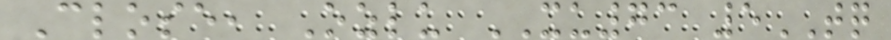Close, Ozlu XU73 5TQ
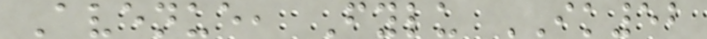Avenue, Fylu IK52
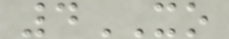4XO
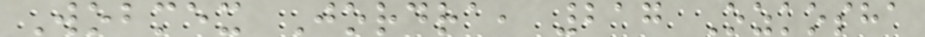Wobmex Jordra, 217 Ozkosha
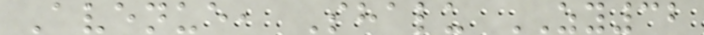Avenue, Shalu ZY32
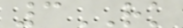3RK
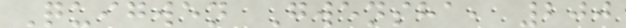Quigwen Gwensha, 200
